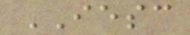IESC
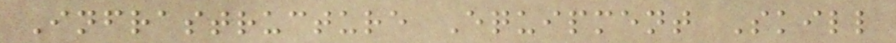Infrastructure Equipment Skill
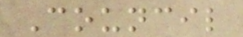Council
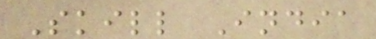Skill India
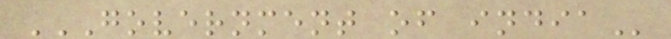GOVERNMENT OF INDIA
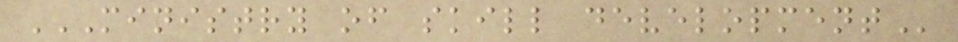MINISTRY OF SKILL DEVELOPMENT
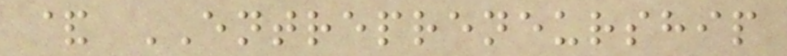& ENTREPRENEURSHIP
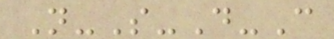N-S-D-C
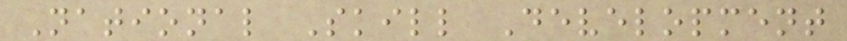National Skill Development
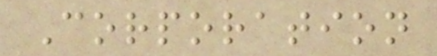Corporation
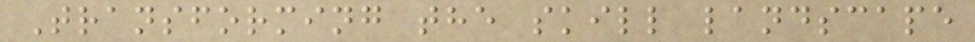Transforming the skill landscape
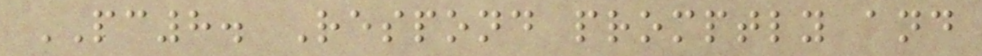PC8. Respond promptly and
